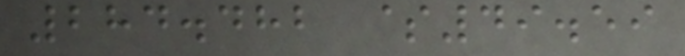284.482 $49.59
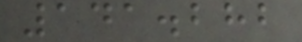141.282
